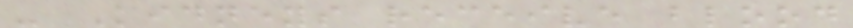- Kidneys receive blood
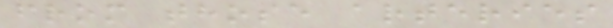from those arteries
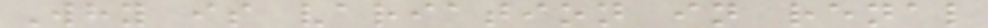Why is variation in renal
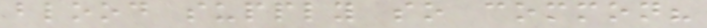blood supply so common?
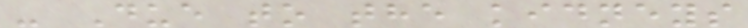- Due to the kidneys
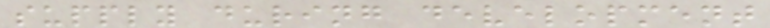supply during development
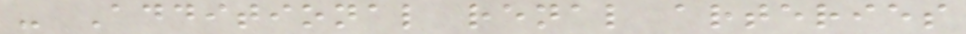- Additional renal arteries
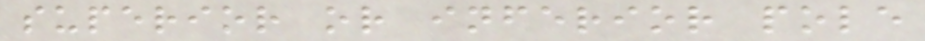superior or inferior pole
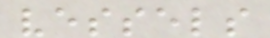vessels
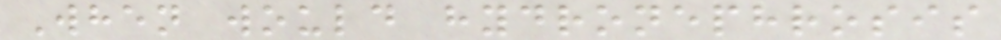When would hydronephrosis
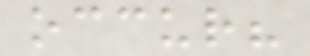occur?
